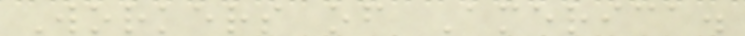Workers of America.
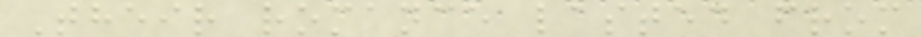Their romance lasted from
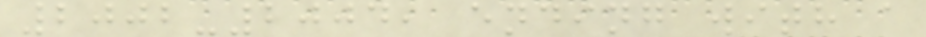2002-2004, ending with a
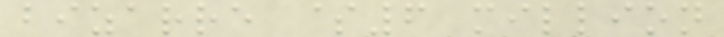bizarre $6 million
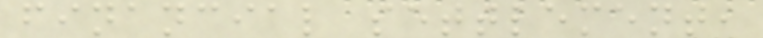financial settlement,
